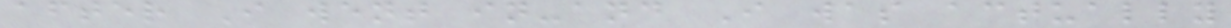after I went in-and I was actually
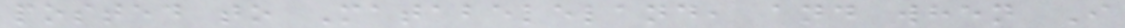posted to Matabeleland, and when I
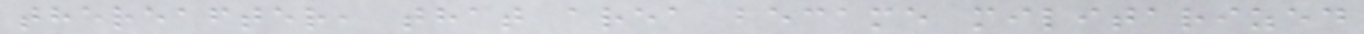thereafter, that area became militarized
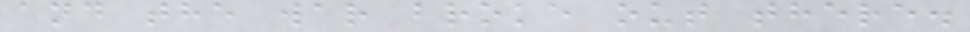and the war broke out there.
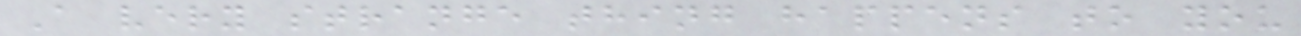A very strange thing happens to you
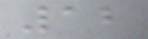12
